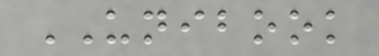UNIBOOK
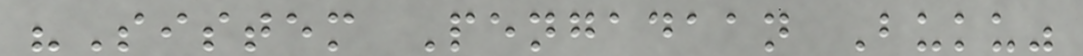"Sistem Pengadaan Buku"
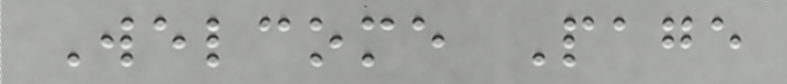Welcome Page
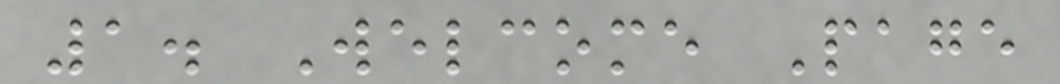1. Welcome Page
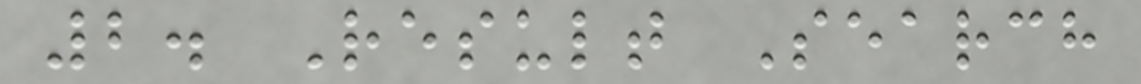2. Result Search
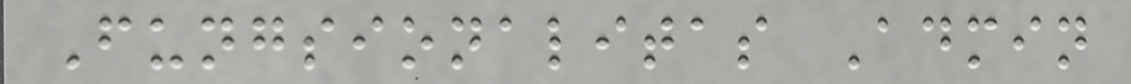Fungsionalitas Admin
